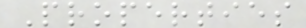Properties
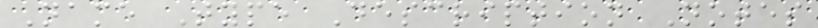Name Type Description Notes
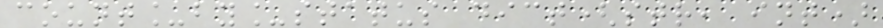count_by_status dict(str, int)
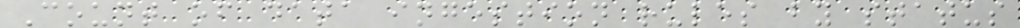Count of data ingestion rules by status
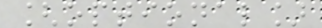[optional]
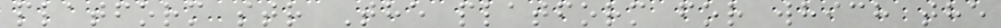platform str The platform for which the
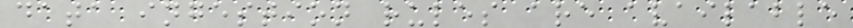data ingestion rules are available
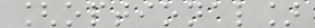[optional]
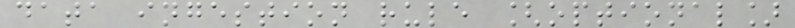data ingestion rule [optional]
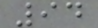94
